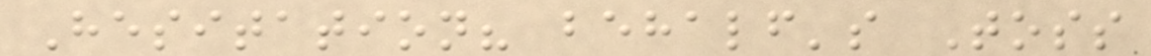Hesitation? behalf's Toss
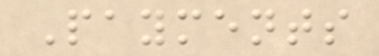Payments
